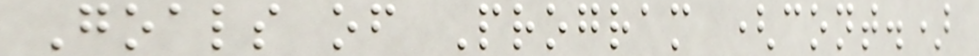Goals of Program (cont.)
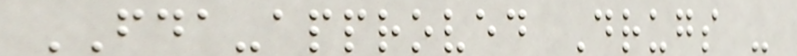FDA-approved Drugs -
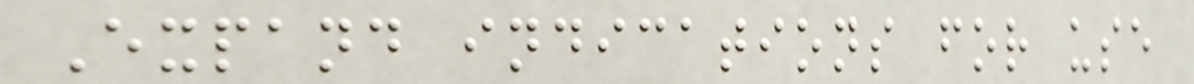Expand indications for use
